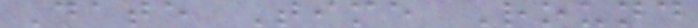Date Time Round
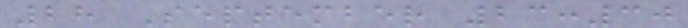28 September 23:30
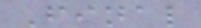Final
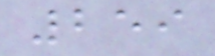259
